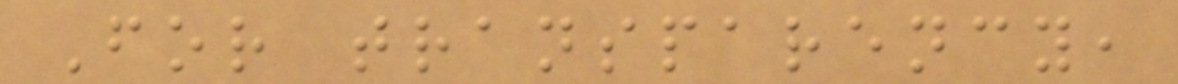For transparency,
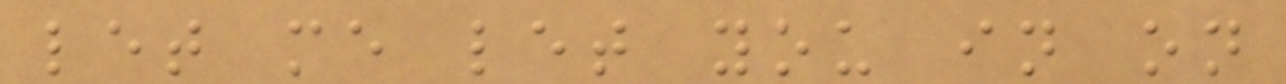let me let you in on
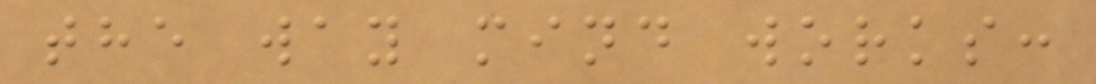the way mind works:
